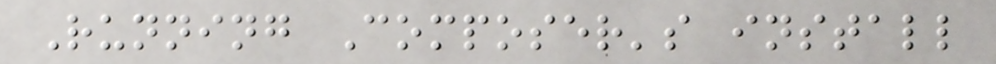Running Composer's install
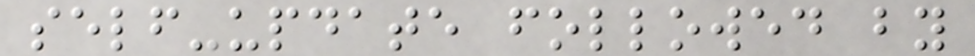self-update followed by
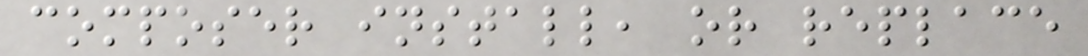composer install, or replace
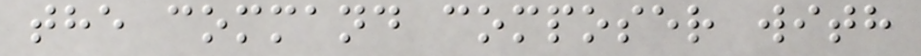the command composer with
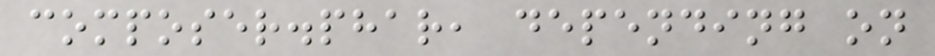composer.phar, depending on
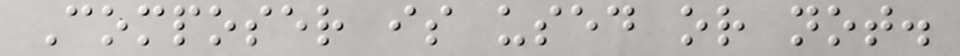Composer is used or not.
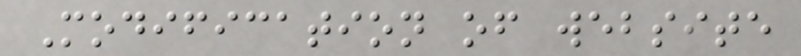Modification of website
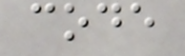code
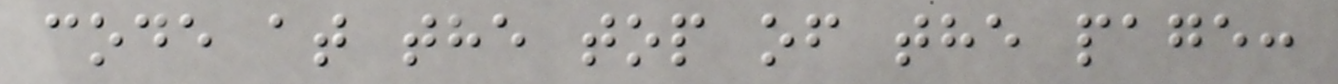code at the top of the page:
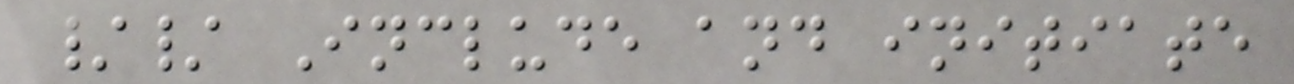// Include and initiate
